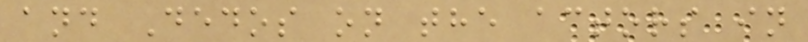and Dedos on the actors in
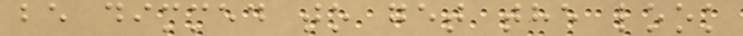be dimmed to get the look
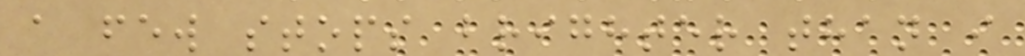a few stops brighter than i
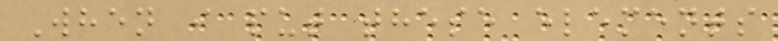When i put these elements
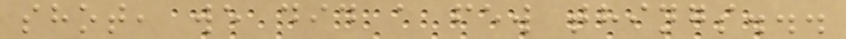shot, we did a few things...
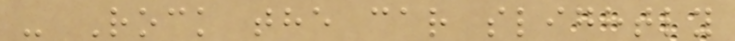- Rock the car slightly
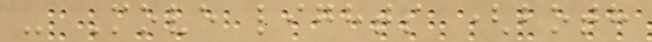- Move lights (both
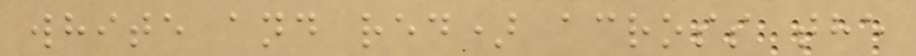white and red) across the
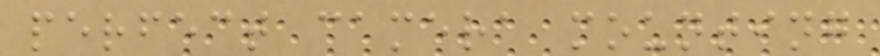perfect camera mounting
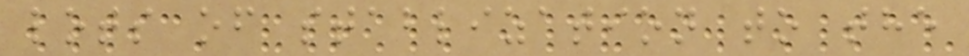lots of stablization to the
